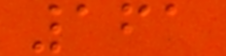161
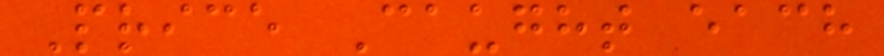Price Caught each
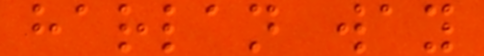harlan way
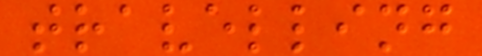travelling
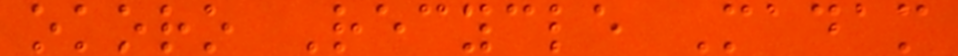okoro Recycle Madam
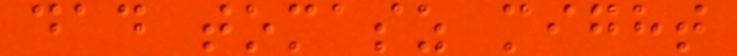dad tomasz might
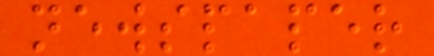newspaper
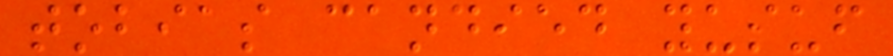tobias candied yusuf
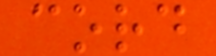cord
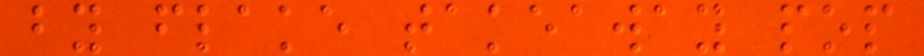by flake takeaway pop
